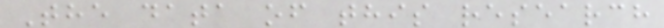The data of this research
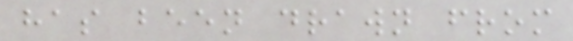has been drawn from
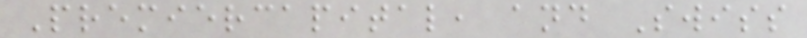Premiercapital, and Swiss
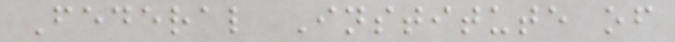Federal Institute of
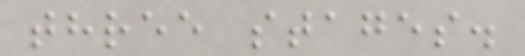three stages.
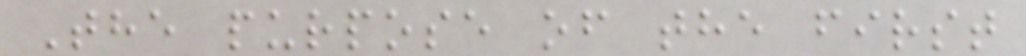The purpose of the first
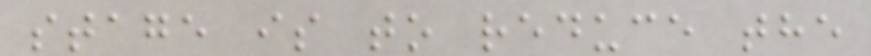stage is to reduce the
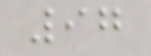97
